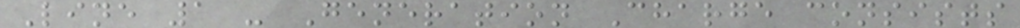Line 1 - Generation Charge consists
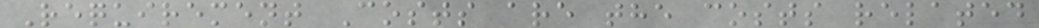Requirement Costs are the costs related
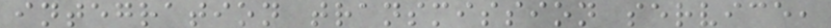integration transmission service,
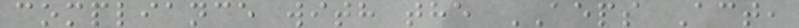compliance with the AEPS Act,
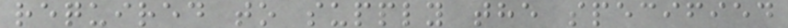required to supply the specified
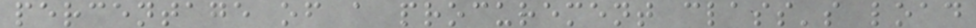percentage of a procurement class's load
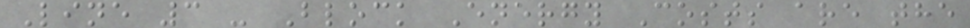Line 3 - Block Energy Costs are the
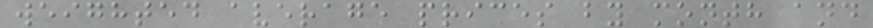weighted average prices by month and
